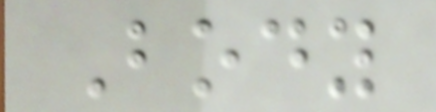Body
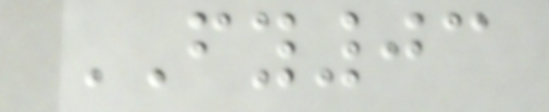FY03
